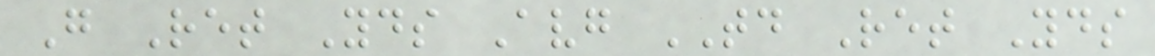G Ret Yds Avg TD Ret Yds
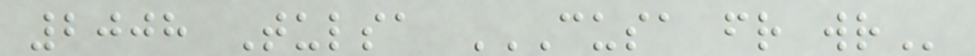2008 Tulsa CUSA FR WR
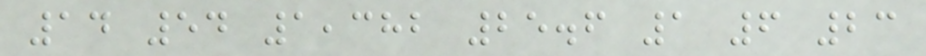14 54 1,382 25.6 1 6 23
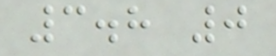3.8 0
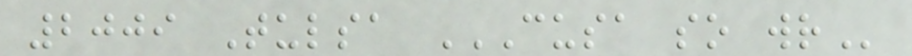2009 Tulsa CUSA SO WR
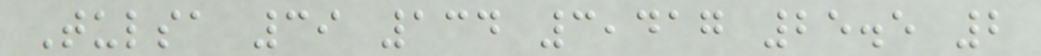Tulsa 39 134 3,417 25.5 2
